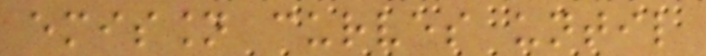emission curves until
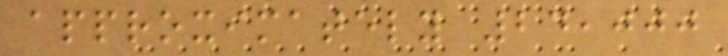approximately 24,000
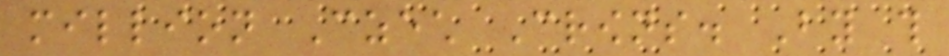million Czech Crowns. By this
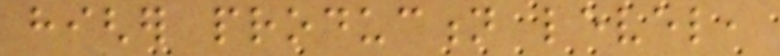higher production level,
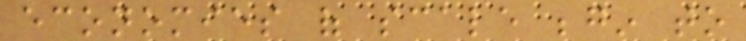economies of scale begin to
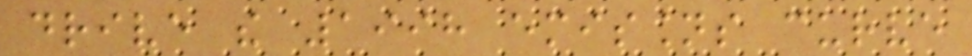drive the 1998 emissions curve
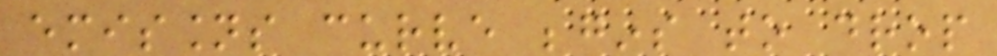emissions curve begins to drop
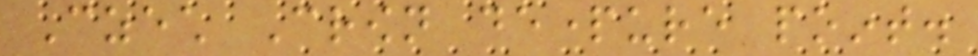Czech Crown departure point.
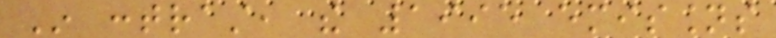In contrast, the 1995 emissions
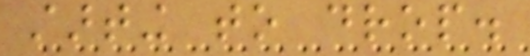starting to drop.
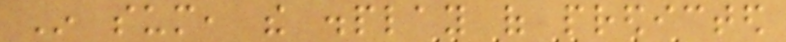In sum, the display of predicted
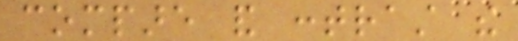compare and contrast the
